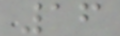16
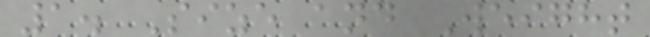1. Size and Weight
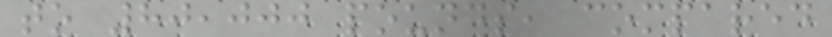to 80,000 pounds, compared
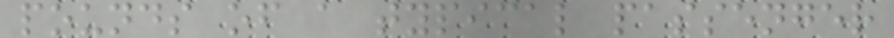pounds of a typical passenger
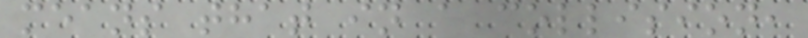means that in a collision,
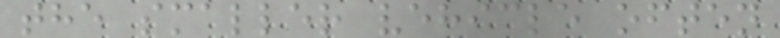the smaller vehicle often
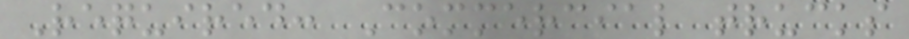Required: Commercial trucks
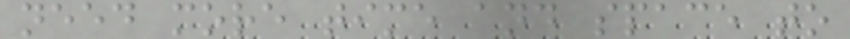need more time and space to
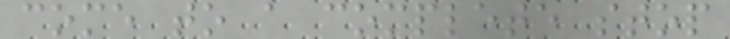come to a complete stop
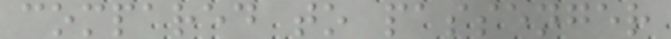compared to passenger
